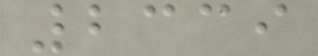2339
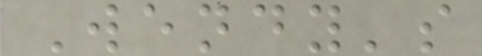Wendy's
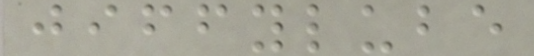jiffylube
